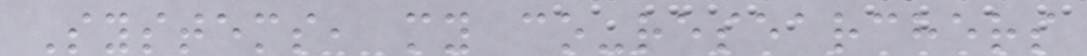Systems, my co-researchers
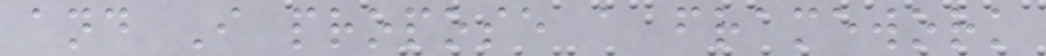and I propose a framework
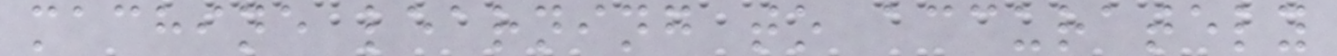machine learning to accurately
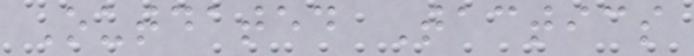Outdated Tactics
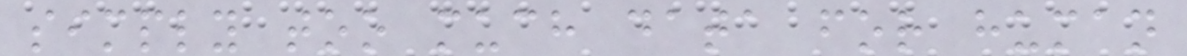simply too much data for human
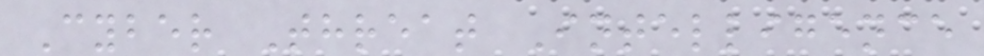Cyber Threat Intelligence
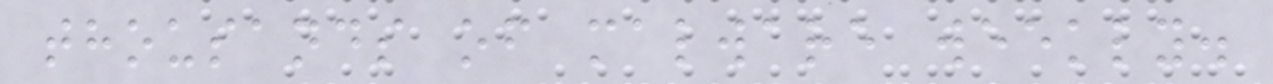thousands of malware weekly.
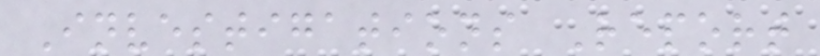Investigations Report
